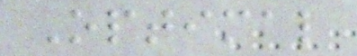Optimal
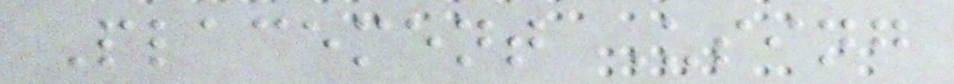Placement Using
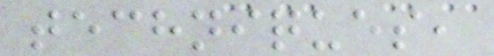techniques,
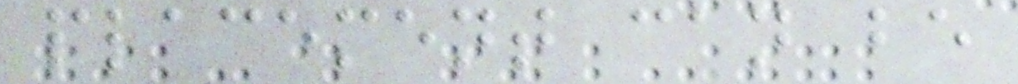placement can be
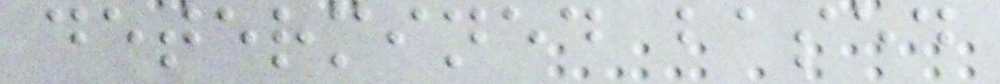determined based
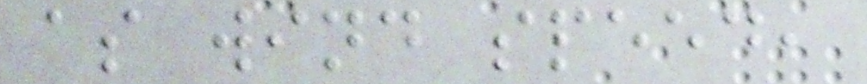as wind speed,
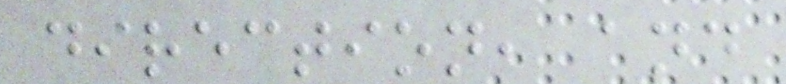direction, and
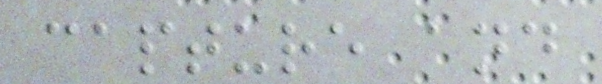capture and
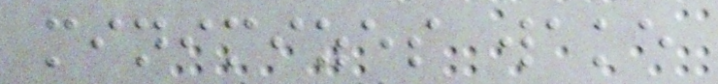minimizes wake
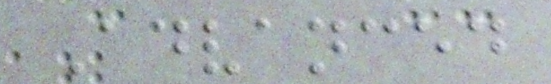Advanced
